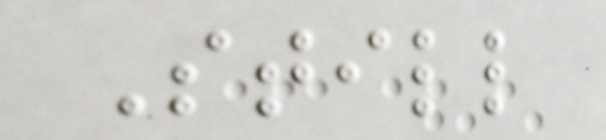Still
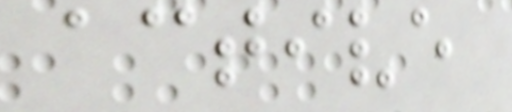active
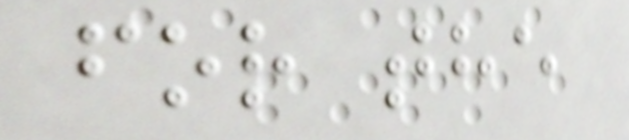for the
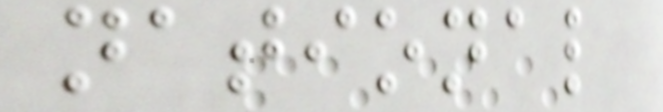national
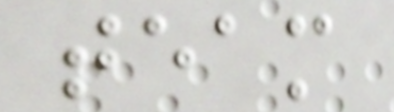team
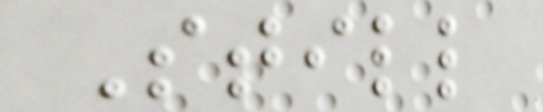Still
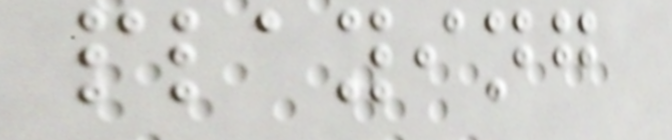playing
